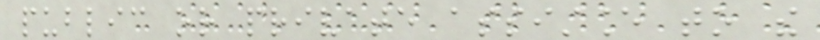public or private assistance to the
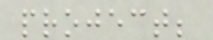project;
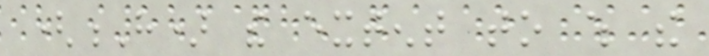(H) the extent to which the
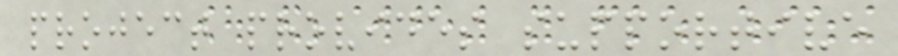project provides supportive
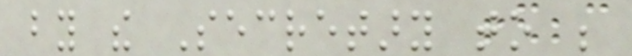by the Secretary to be
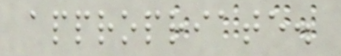appropriate.
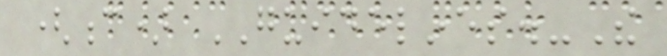(c) GUIDELINES.-The
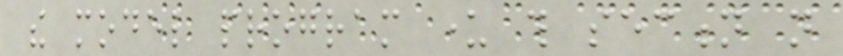the model program under this section not
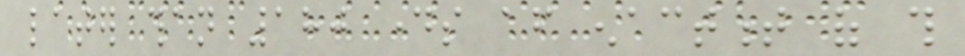later than 180 days after enactment of this
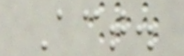Act.
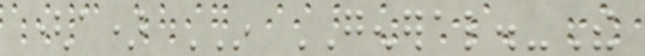(a) IN GENERAL.-The
